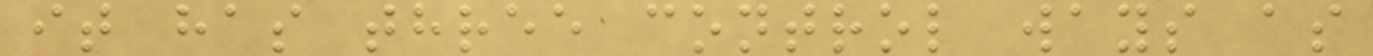it has three control ways as
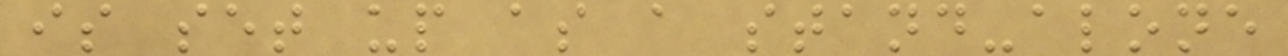is set up as a stand-alone
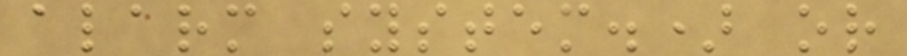alarm system.) or
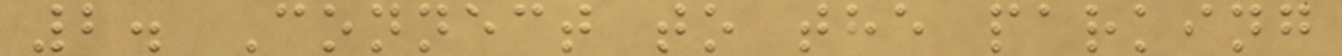2. Connect to the parking
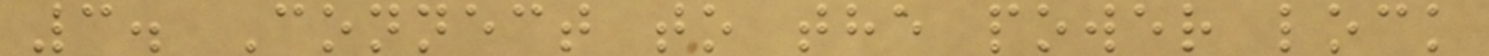3. Connect to the power lock
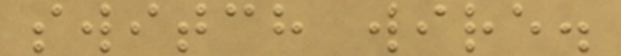switch wire.
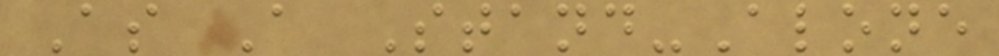As A Stand-Alone
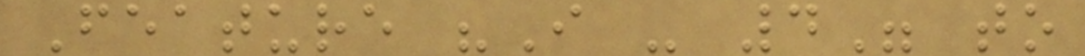Feature "I - 4" to
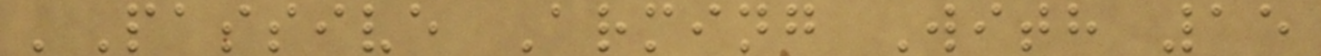'Passive Arming With 15
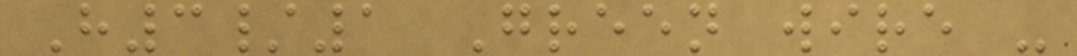H3/1 Green wire -
